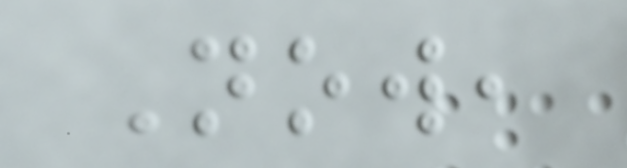Now,
